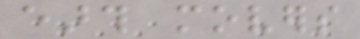earth movers
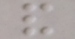and
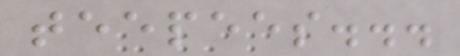teepees...
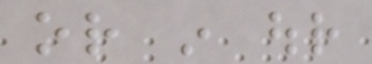or in our
